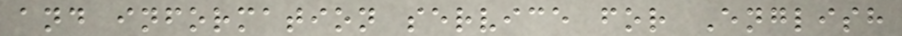and information service for English
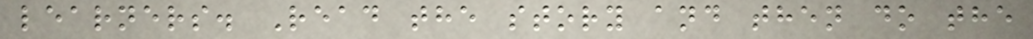learners. Read the story and then do the
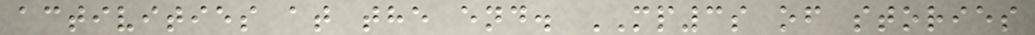activities at the end. MP3s of stories
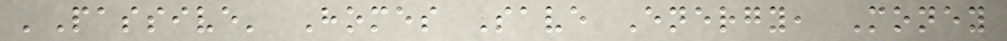'Passive' Homes Save Energy, Money
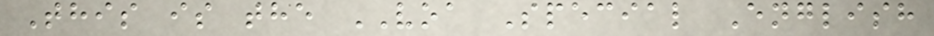This is the VOA Special English
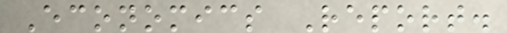Economics Report.
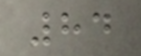84
